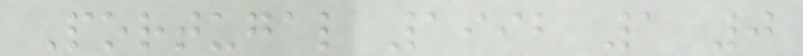Portugal 1992 1 0
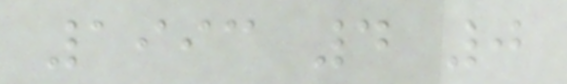1993 4 0
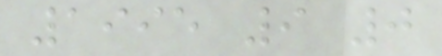1995 9 0
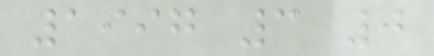1997 3 0
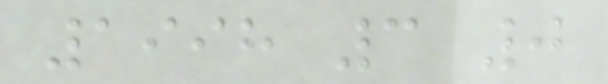1998 3 0
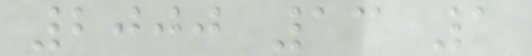2000 13 1
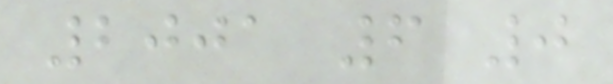2001 6 0
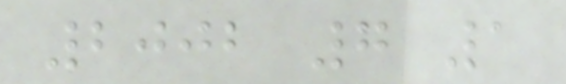2002 7 1
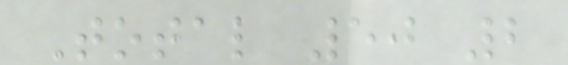Total 50 2
